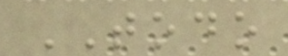TODO
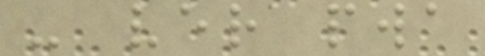- ver pwa
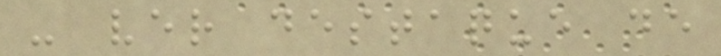- ver destaque de
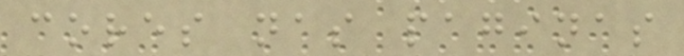cores nas paginas
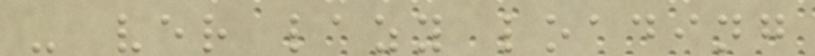- ver lazy loading
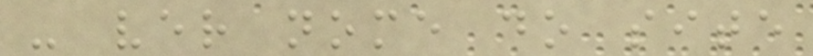- ver nome do site
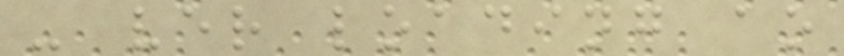- ver loading ao
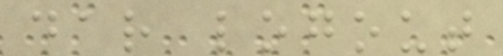dar logout
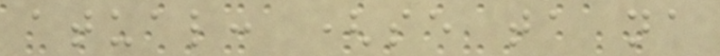atual: (se ta na
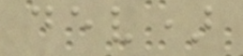dev)
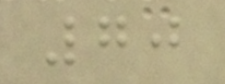70
